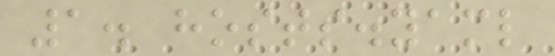1. hosts.yaml
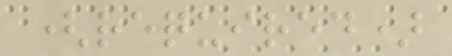(required)
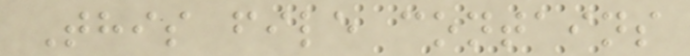This file contains
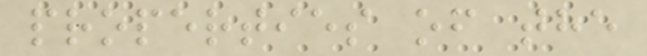properties of the
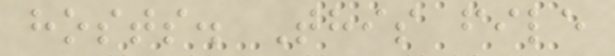hosts. This file
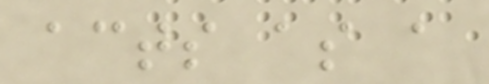acts as a
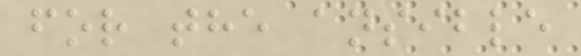for the ansible
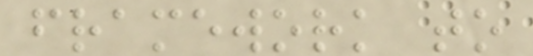framework to
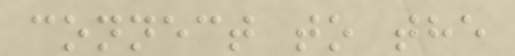connect to the
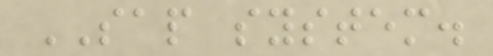SAP system.
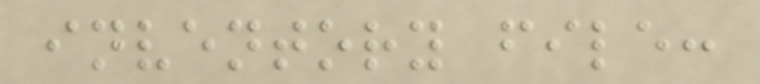inventory file:
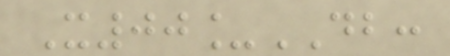X00_DB:
